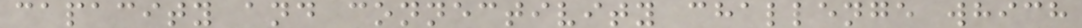capacity and connectivity challenge which
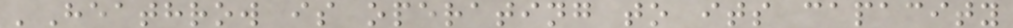'Heathrow is operating to its capacity
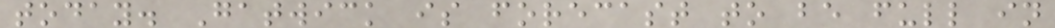today. Gatwick is forecast to be full in
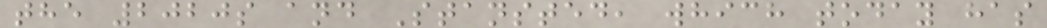the 2020s and Stansted, which today has
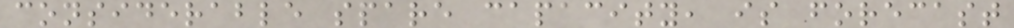considerable spare capacity, is forecast
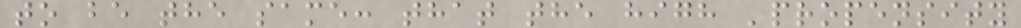to be the same: that the high 'propensity
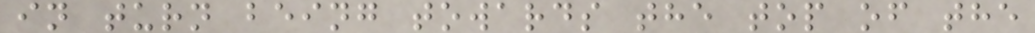in turn being towards the top of the
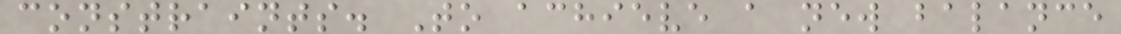constraints. To achieve a new balance
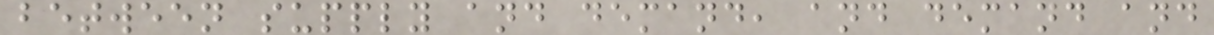between supply and demand, and demand and
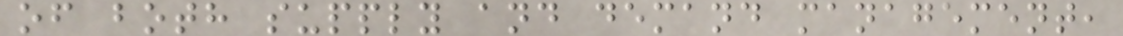of both supply and demand management,
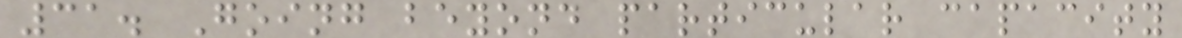31. Going beyond particular capacity
